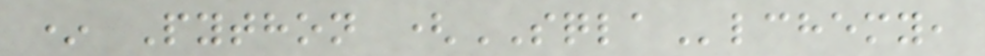* Python (SQLAlchemy,
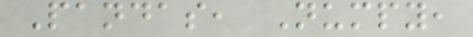Pandas, Numpy,
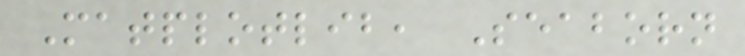Matplotlib, Seaborn
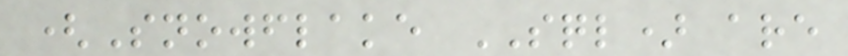(Snowflake SQL) are
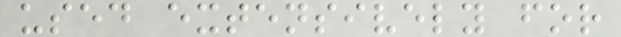used extensively for
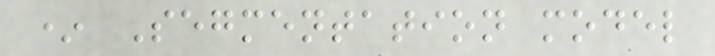* Segmentation model
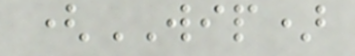(WIP)
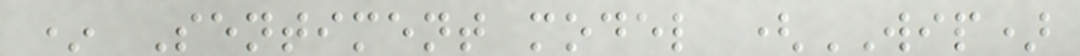* Sentiment model (WIP)
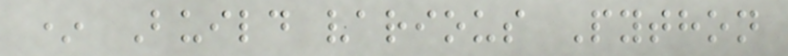* Build various Python
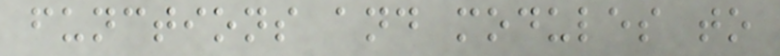functions and modules to
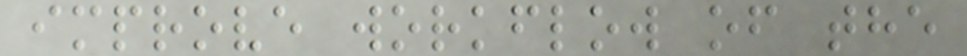improve workflow of the
